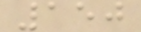150
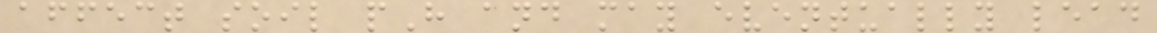affect soil pH and may eventually lead
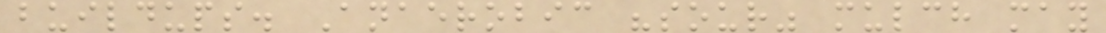buildups. Anaerobic "sour" mulch may
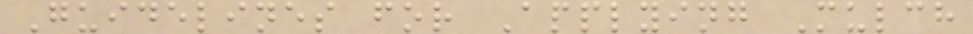Guidelines for Applying Mulch
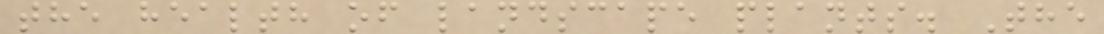the health of landscape plants. The
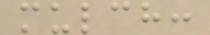mulch:
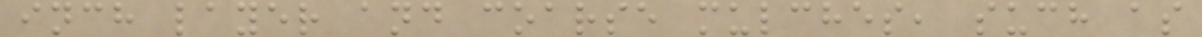inch layer and coarse mulches, such as
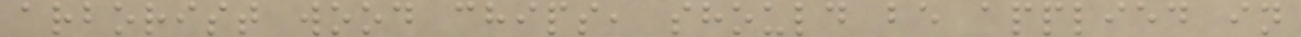arborist wood chips, should be applied in
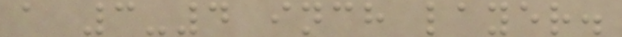a 3-4 inch layer.
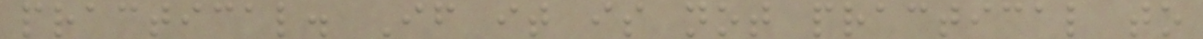practical. If it is not practical to
